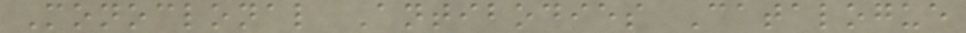Monoclonal Antibodies Catalogue
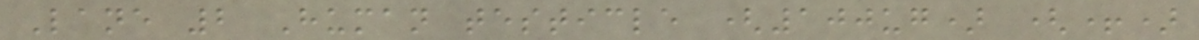Lane 2 Human testicle (100ug) (+)
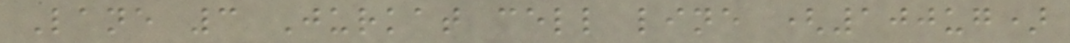Lane 3 Jurkat cell line (100ug)
